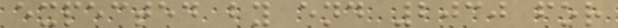expected by end 2030 for
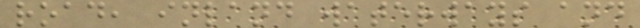road, inland waterways and
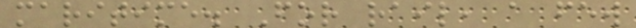maritime. For rail, a few
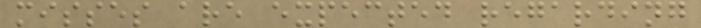misses are expected regarding
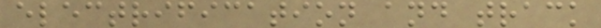electrification and track
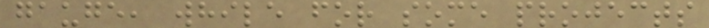gauge, while for some projects
